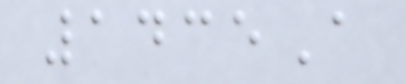1435A
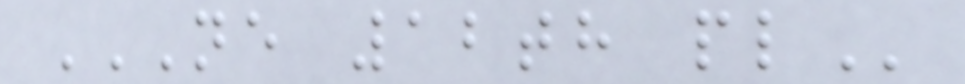NE 12TH PL
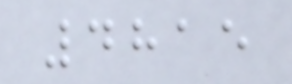4815
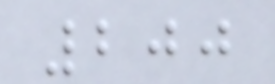200
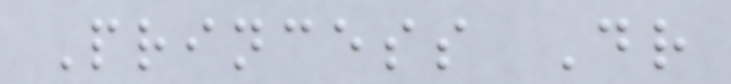Princess Dr
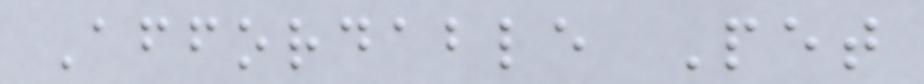Affordable Pet
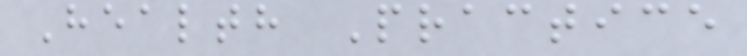Health Practice
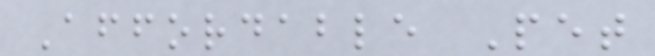Affordable Pet
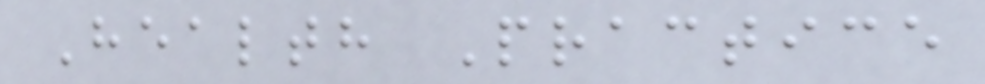Health Practice
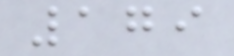179
